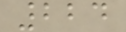224
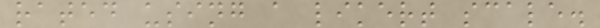rated using a likert scale.
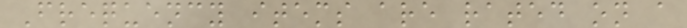Frequency items are rated on a
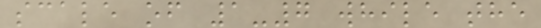scale of 1-7 while the
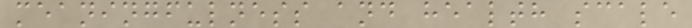meaningfulness and health scale
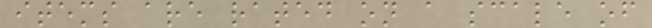items are rated on a scale of
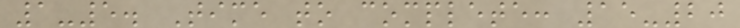1-5. Time to complete: 15-20
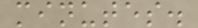minutes.
